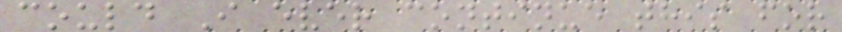could I ever continue this for
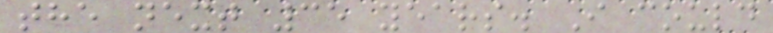the next 35 years. I could
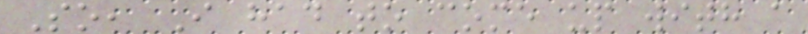So, I had to come up with a
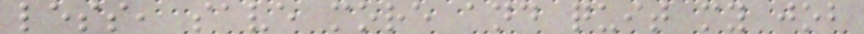less, save more and quit my job
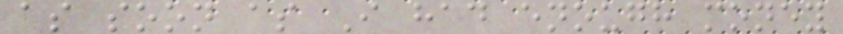as soon as I had enough money
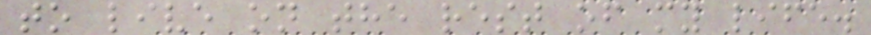to live on the rest of my life.
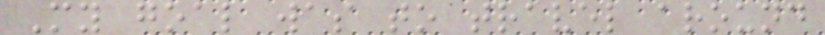My goal was to travel around
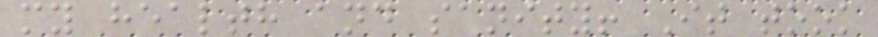my health and sanity! It took
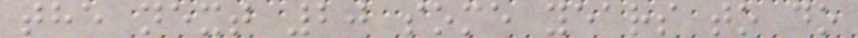the next 20 some years to do
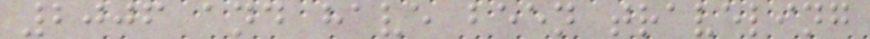2006 and have been traveling
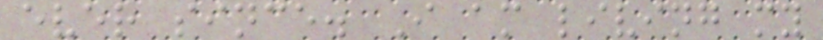ever since. I am living my
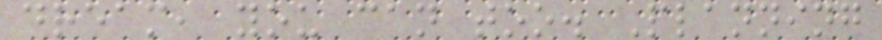dream, you can too. Planning
